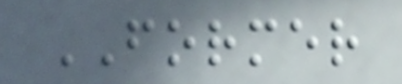FORMER
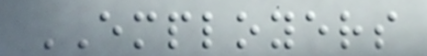EMPLOYERS
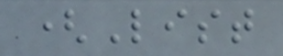(List
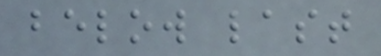below last
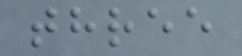three
